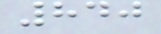840
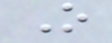O
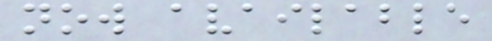now available
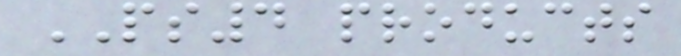PS4 products
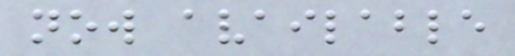now available
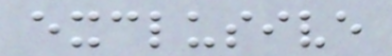exclusive
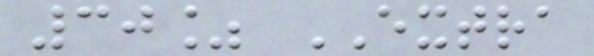30% EXTRA
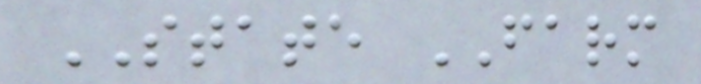STATE FARM
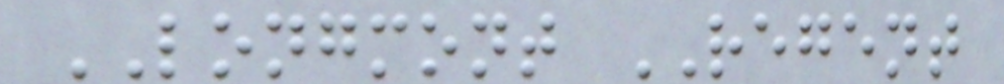LONGMONT REGENT
